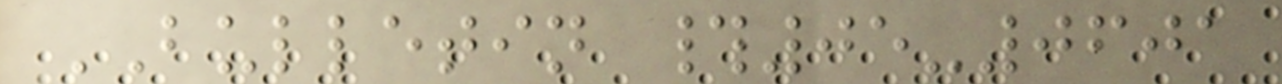BULLETIN #05-0601
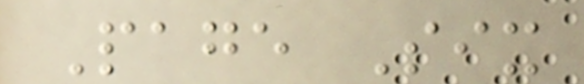Page Six
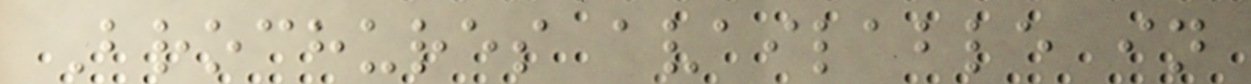Brochures available in
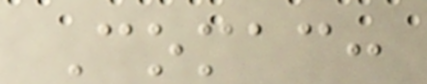Comac:
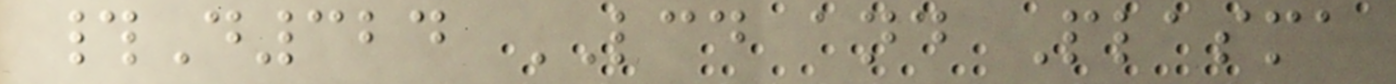#D324 LCD and Plasma
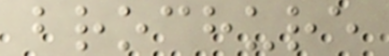brochure
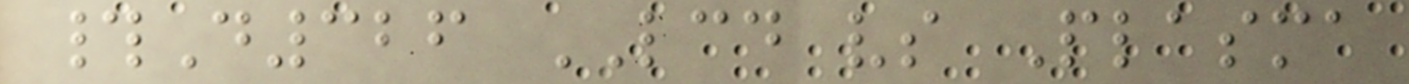#D326 LCD vs Plasma
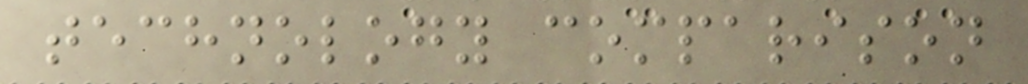technology comparison
